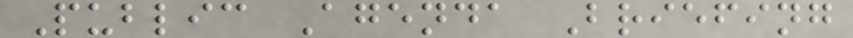Public Agenda Briefing
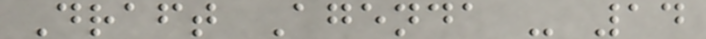Draft Agenda - 14
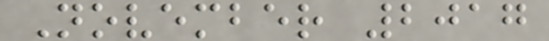November 2017
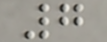7
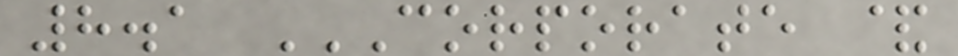8.1 CORPORATE &
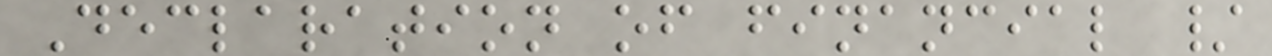Declaration of financial /
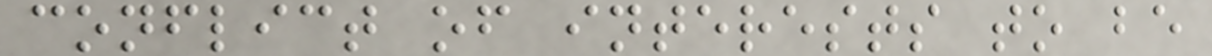conflict of interests to be
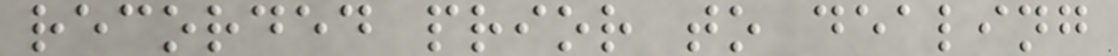recorded prior to dealing
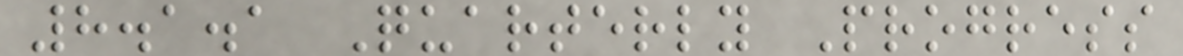8.1.1 Quarterly Progress
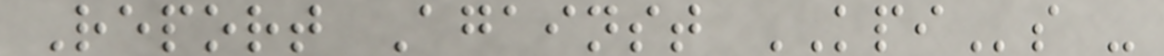Report Against KPIs -
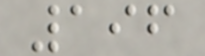196
